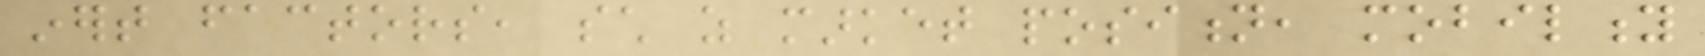inert factors, such as market position, mobility
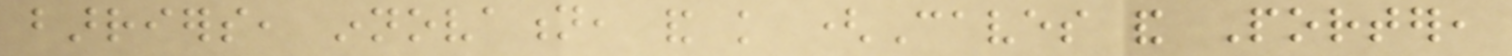barriers, innovation, and knowledge (Caves and Porter,
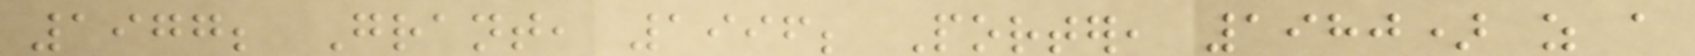1977; Grant, 1996; Porter, 1980) as a
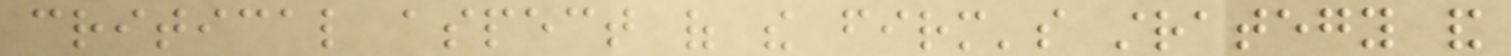critical aspect of the firm's strategy and
